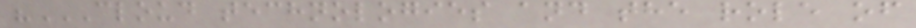"CLOUD TECHNOLOGIES AND THE ROLE OF
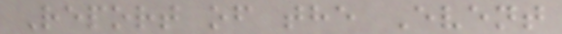Report of the Event
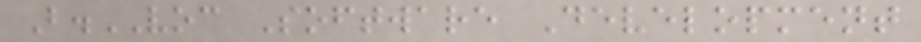B.VOC Software Development
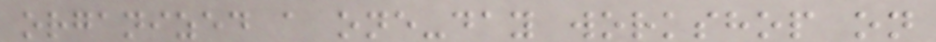organized a one-day workshop on
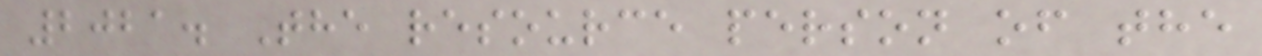2021. The resource person of the
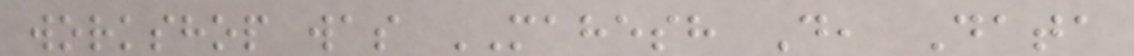workshop was MAHESH D, Data
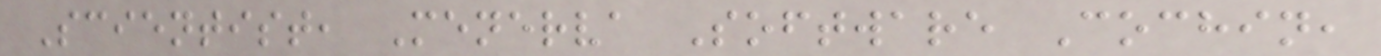Scientist, Menerva Software Cochin,
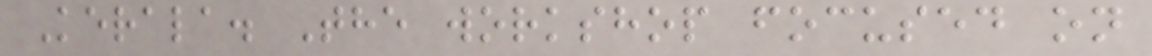Kerala. The workshop focused on
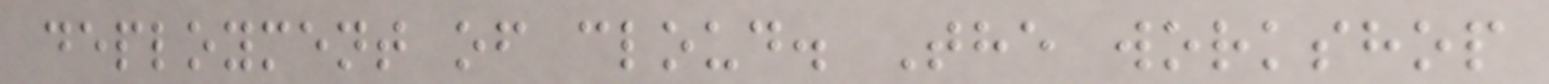deployment of cloud. The workshop
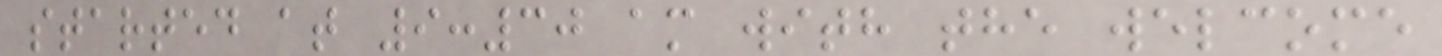started at 9:30 am with the welcome
